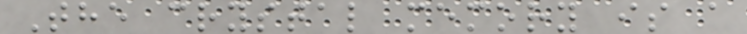The crystal memory is a
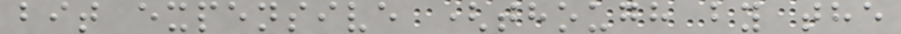bit expensive (though by the
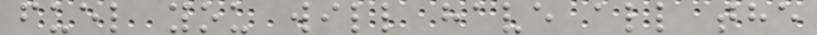fuel you will have all the
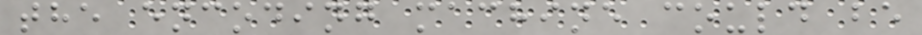the encoding machine could be
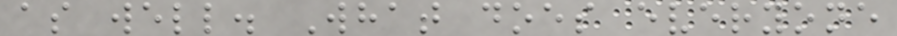as well. What does everyone
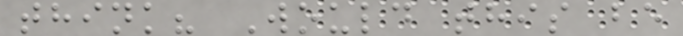think? Would this be
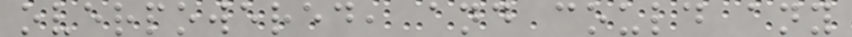overpowered, and could any
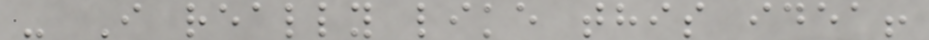- I really like this idea!
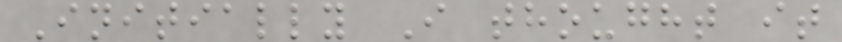Initially I thought it
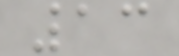13
